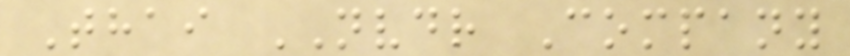Thai NVDR Company
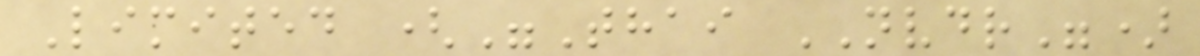Limited ("Thai NVDR")
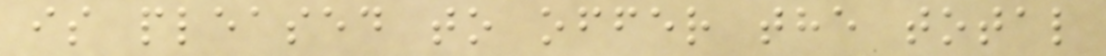is pleased to offer the total
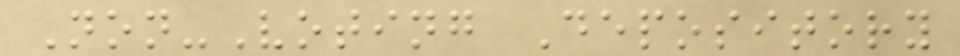Non-Voting Depository
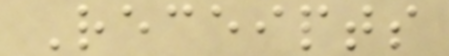Receipts
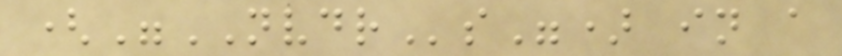("NVDRs") in a
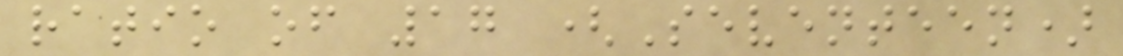ratio of 17 (Seventeen)
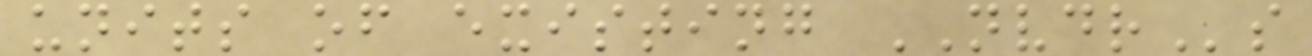units of existing NVDRs
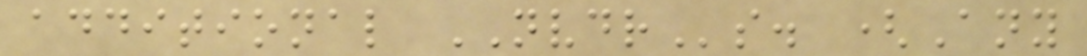additional NVDRs. (Any
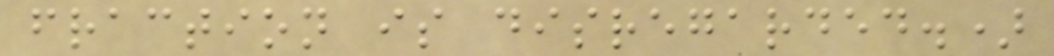fraction is disregarded.)
